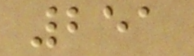251
